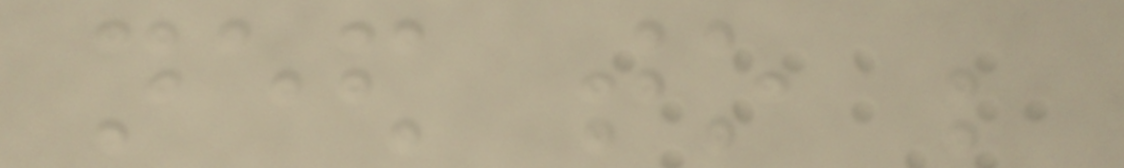need to be
